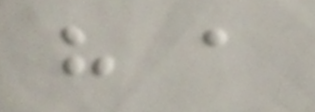have a
